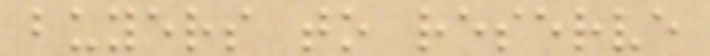buyers to reserve
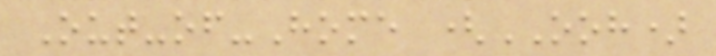Out-of-Home (OOH)
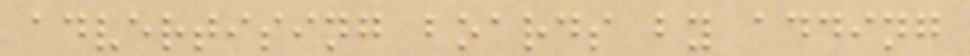advertising boards by adding
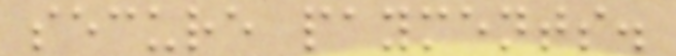secure payments.
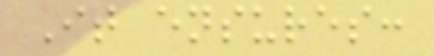It ensures:
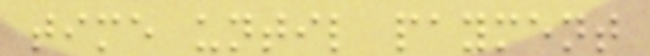time until payment
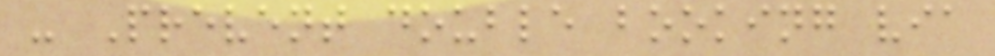- Prevent double booking via
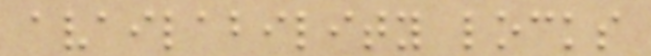availability locks
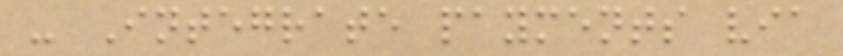- Integrate payments via
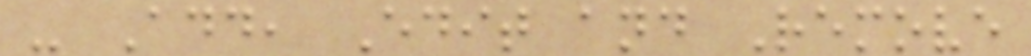- Add, Edit and Remove
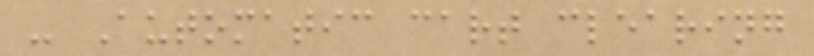- Automatic cart clearing
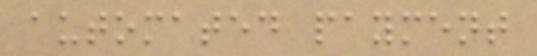automated payment
